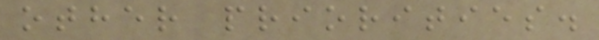other priorities.
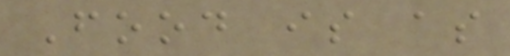Food is as
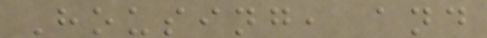Housing, and
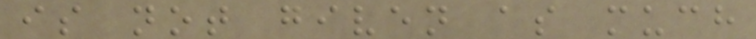is not given as much
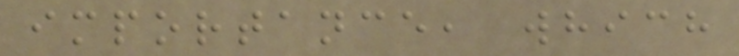importance, which
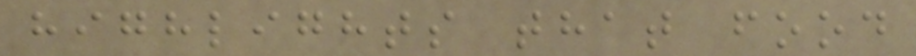highlights that food
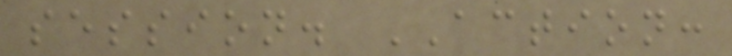session. ACTION:
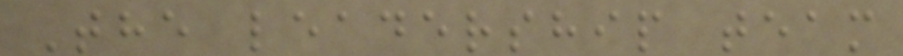The leadership team
